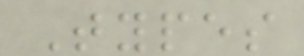Types
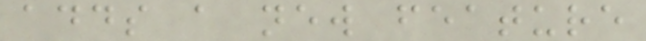adds a new feature
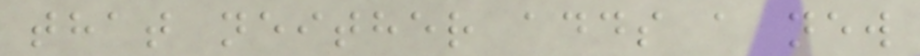that neither adds a new
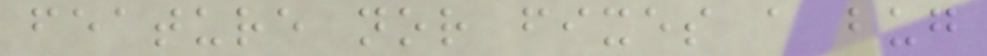feature nor fixes a bug
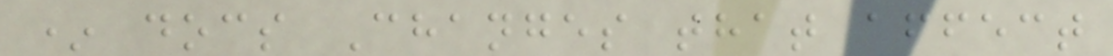* docs Changes that affect
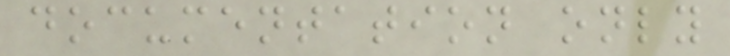documentation only
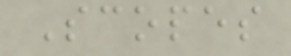Scopes
